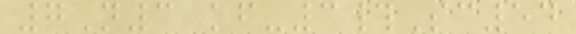7N3 kf-3#Sc54
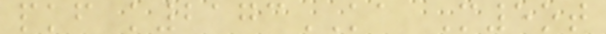pkf k2173KA M5ot
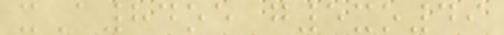xA84oe g5xo49
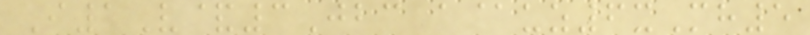I1V&3Jbc a@uz6xMh5
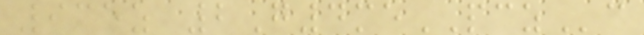935z 2G4mePCZc
